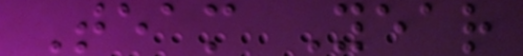Team Year
